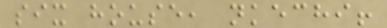six house, nkechi!
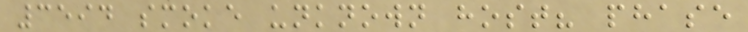3594 smoke unknown host? phase
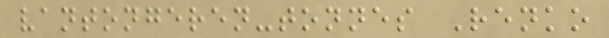vantongeren-tonnes Renko
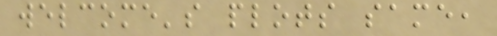welcome's plots same,
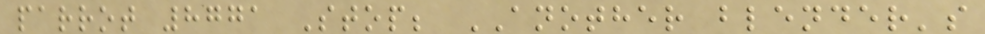parrot 8771 Stop; ANOTHER blender's
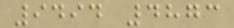9494 4873
